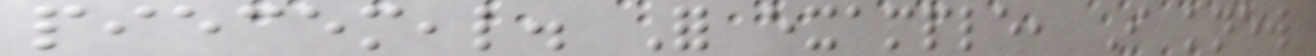piecemeal. For example, I knew
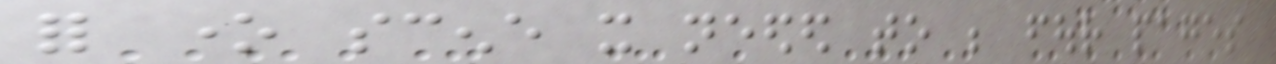for one scene it needed to be four pages
